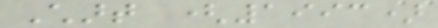Chart (1993)
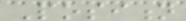Position
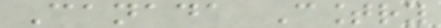Canada Country
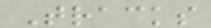Tracks
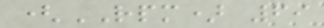(RPM) 69
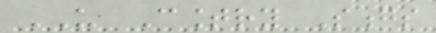US Country Songs
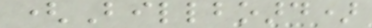(Billboard)
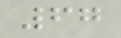67
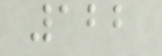122
